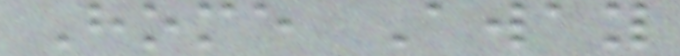Home Away
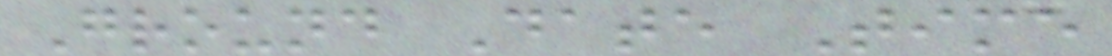Ground Date Time
